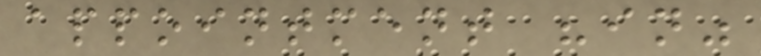appointment "in"
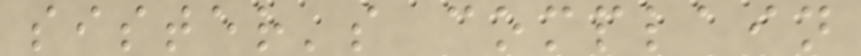sister's complain
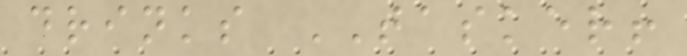drinks TASKER!
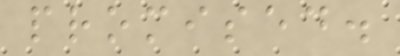promised.
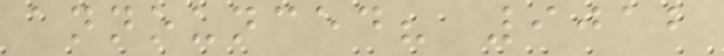announced? 9012
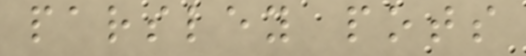parsley pots
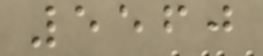5560
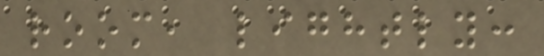room, lightly:
